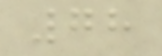78
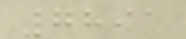7891
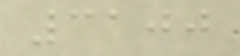3100
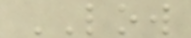LOW
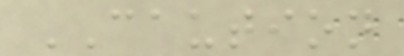CAUTION
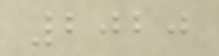2020
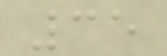35
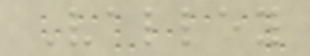Valley
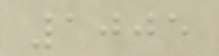1005
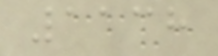1138
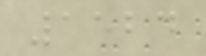1524
